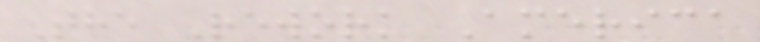The Rework America
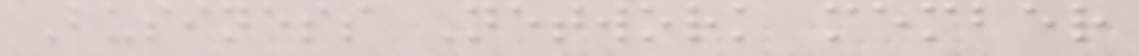Business Network member
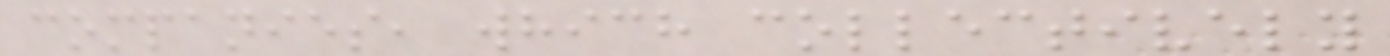companies, which collectively
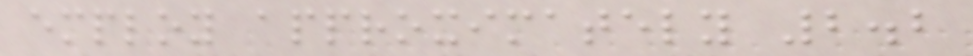employ approximately 2.2
